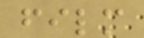film
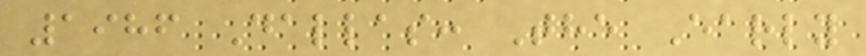1986 Dallas: The Early
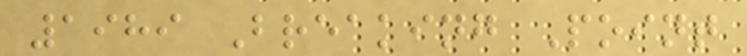1989 Breaking Point
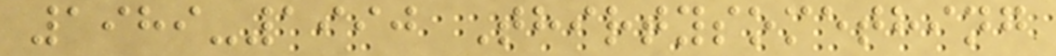1989-1990 Thirtysomething
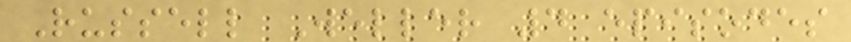Russell Weller 4 episodes
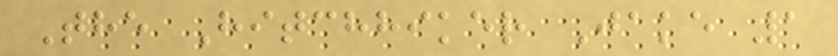The Hitchhiker Jake 1
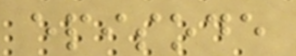episode
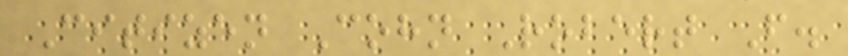Citizen Cohn Robert F.
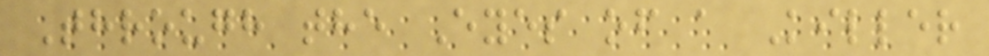Through the Eyes of a Killer
